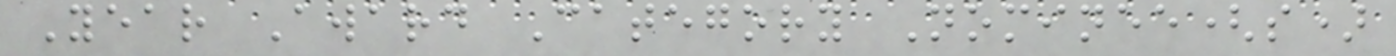Year Award Category Nominee(s)
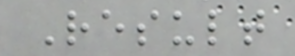Result
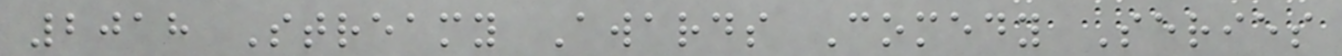2018 Streamy Awards Comedy Series
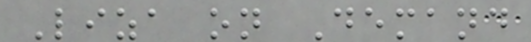Liza on Demand
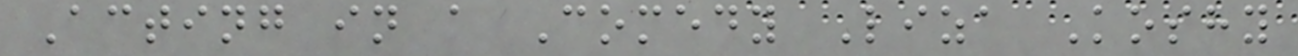Acting in a Comedy Liza Koshy
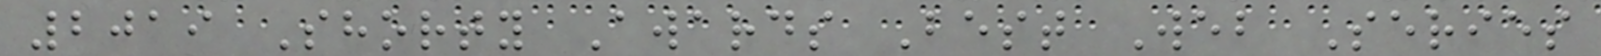2019 Shorty Awards Best Web Series
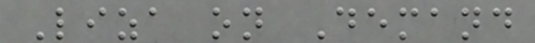Liza on Demand
